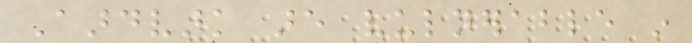Aardvark are vulnerable in
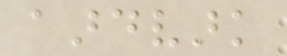aardvark
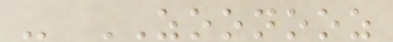- ZOONOOZ
